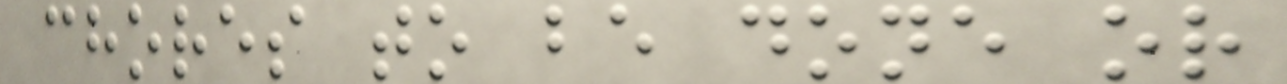chores to be done or
